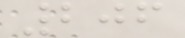206
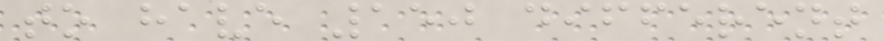to have 150 different
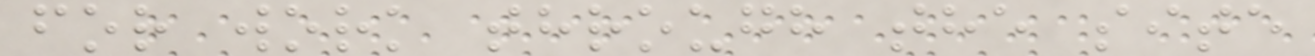for work through the site
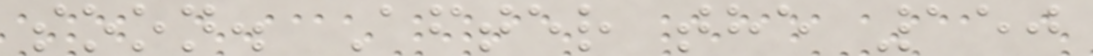soon. After the 150
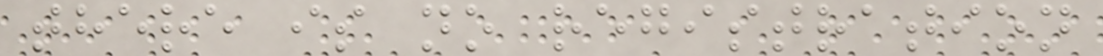there is no registration
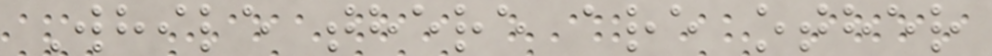While there are other
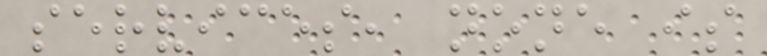services, none is
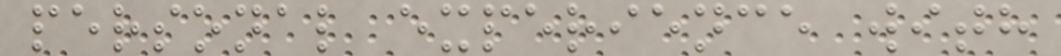personal experience with
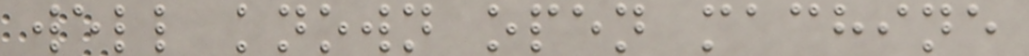well known open machine
